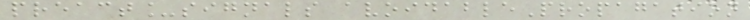preact_signals avoidablePropagation
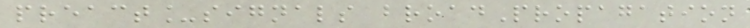preact_signals broadPropagation
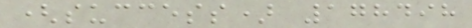(success) 178498
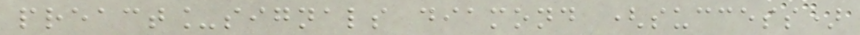preact_signals diamond (success)
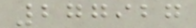277927
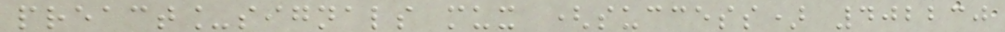preact_signals mux (success) 402230
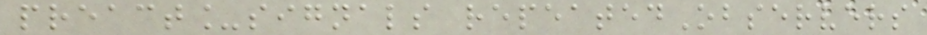preact_signals repeatedObservers
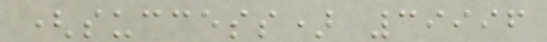(success) 39996
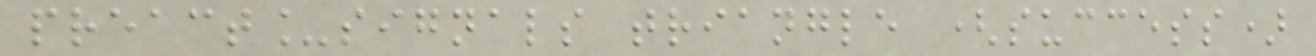preact_signals triangle (success)
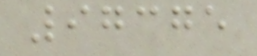97375
